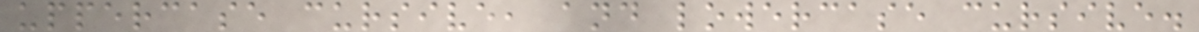uppercase cursive, and lowercase cursive.
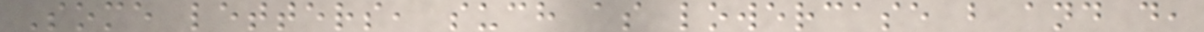Some letters, such as lowercase b and d,
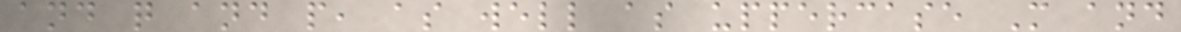and q and p, as well as uppercase M and
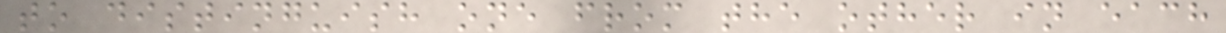to distinguish one from the other in each
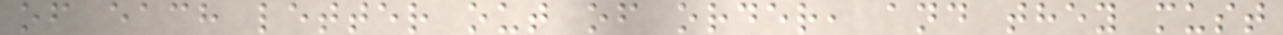of each letter out of order, and they must
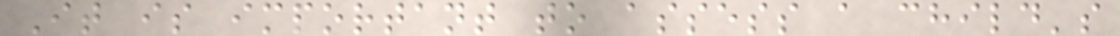It is important to assess a child's
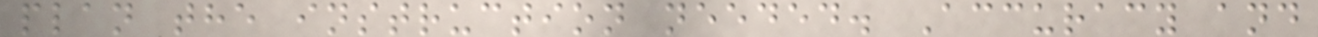plan the instruction needed. Accuracy and
